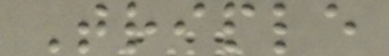Triple
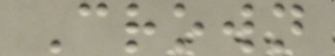Crown
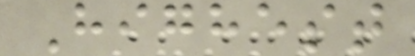Highest
